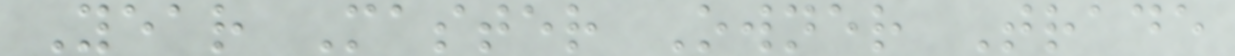Year Master Owner Trade
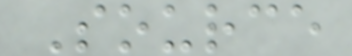Source
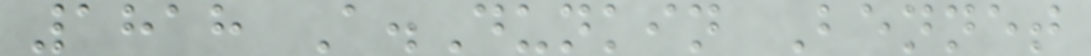1818 A.Dunkin Bennet
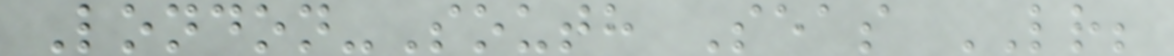London-South Seas LR;
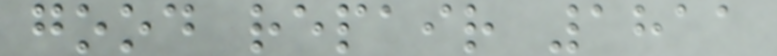good repair 1811
